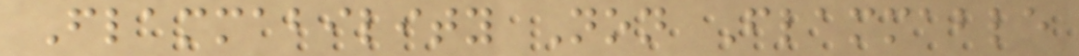Flammability Non Flammable
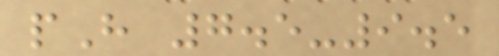pH 7.5-9.5
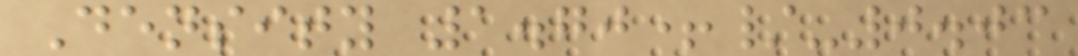Density 1.70+/-0.03
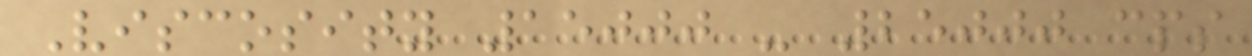Viscosity 15000 - 25000 cps
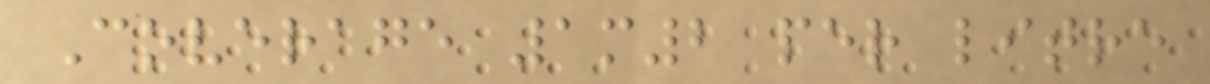Coverage 1m2 per litre
